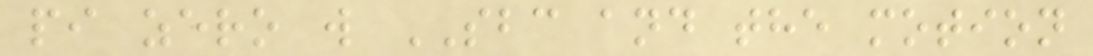pi zero w SBC and the motion
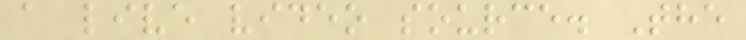a live video source. The
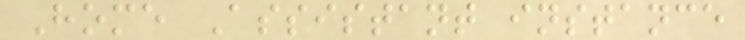Home Assistant instance
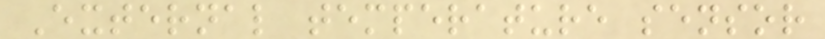External temperature sensor
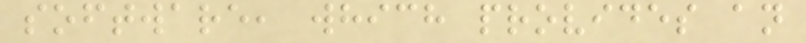software, which provides an
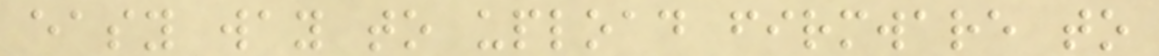easy way to upload firmware to
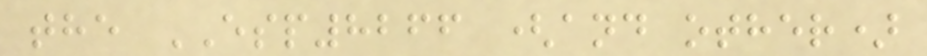the ESP8266 (and other)
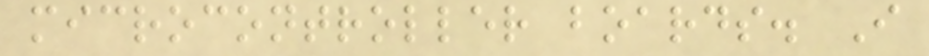microcontroller boards. I
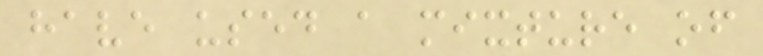have used a mixture of
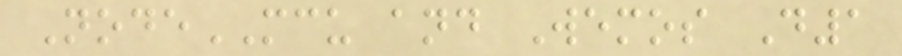NodeMCU and Wemos D1
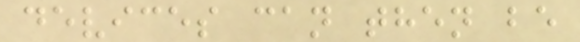devices can then be
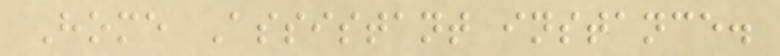Home Assistant instance.
